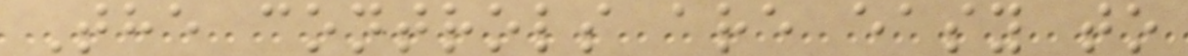The controls are easy to
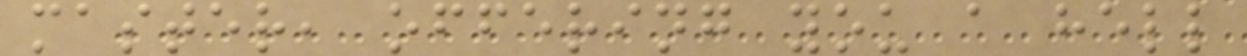master, offering you a hell
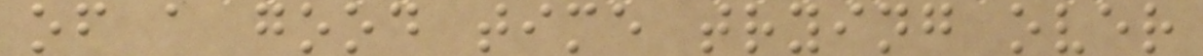of a good time trying over
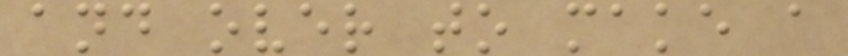and over to make a
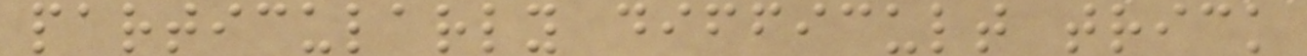particularly difficult trick
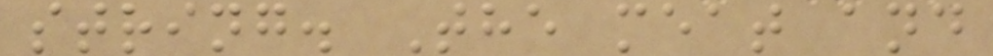string. The meat and
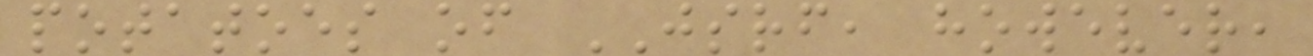potatoes of JSRF, however,
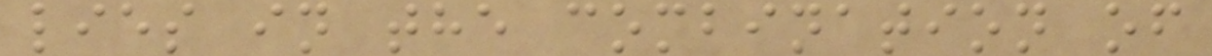lies in the combination of
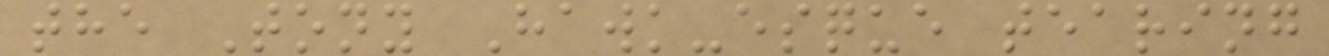the Tony Hawk-esque tearing
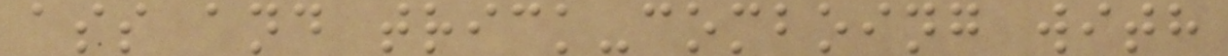ass and trick-comboing with
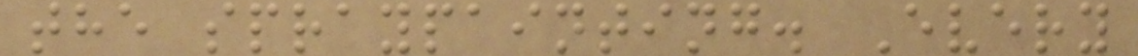the spraypainting. Every
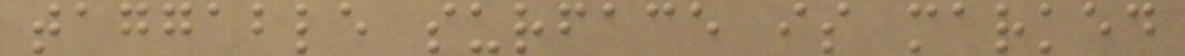taggable surface is marked
